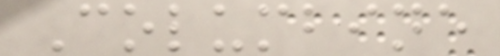Columbine
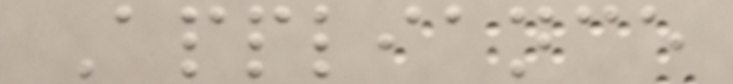Appliance
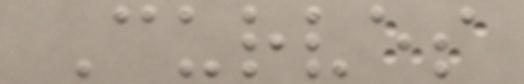Curves
